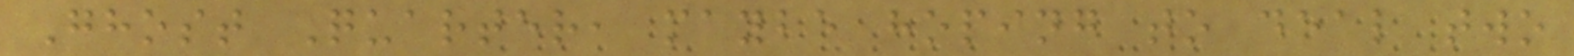Ghost Quarter, maybe hoping to deal two
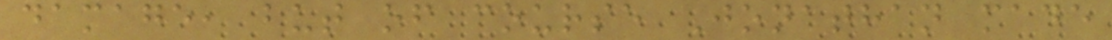damage, but of course Jonathan made
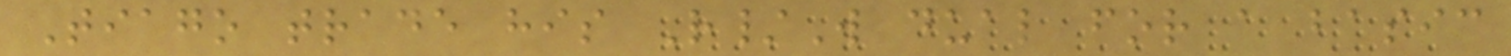Tiago trade his R/W dual for a basic
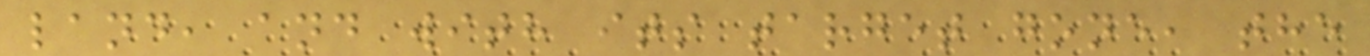land, and with its target gone, the
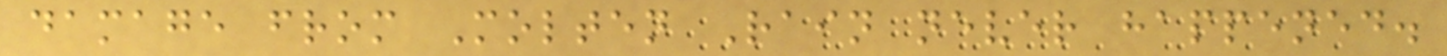damage from Molten Rain never happened.
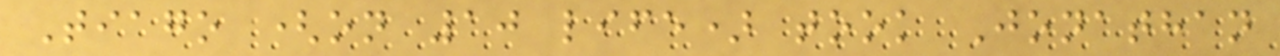Tiago (on 10 life) took Jonathan
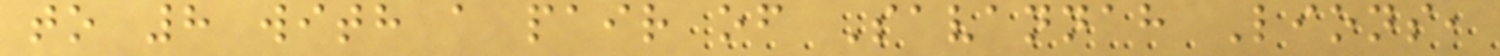to 8 with a pair of Savannah Lions,
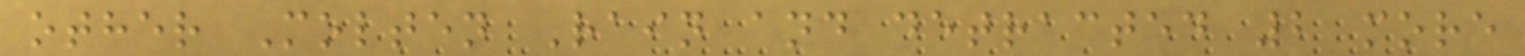other Molten Rain and detracted 2 more
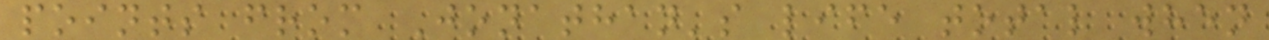points from Jonathan's life total when
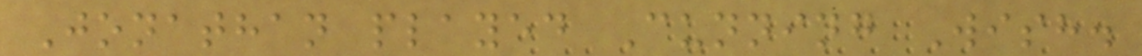Jonathan played Cunning Wish.
